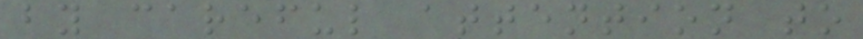by careful attention to
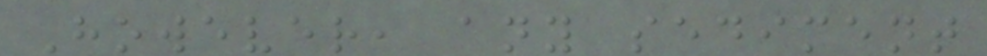However, any sediment
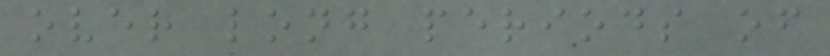over long periods of
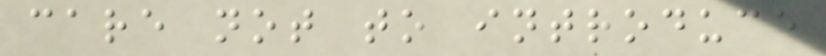care not to introduce
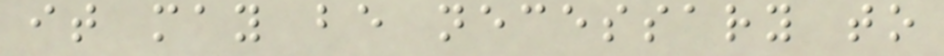it may be necessary to
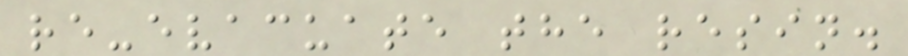re-evacuate the resin.
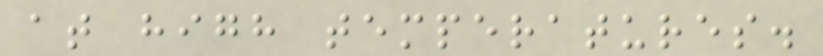at high temperatures.
